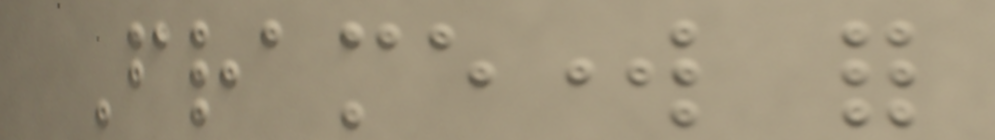Framework for
